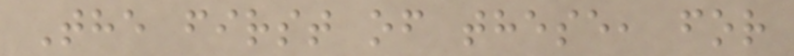The first of these, for
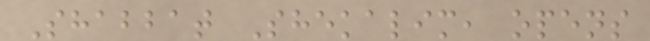Shabbat Shekalim, opens
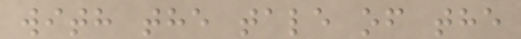with the tale of the
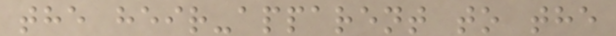the heir-apparent to the
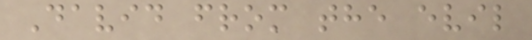David from the evil
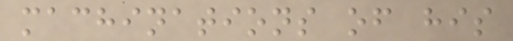machinations of his
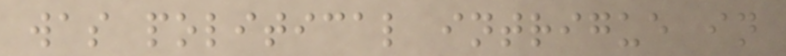was political intrigue in
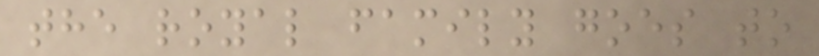the royal family goes to
